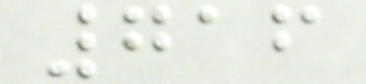716
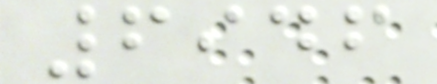6946
